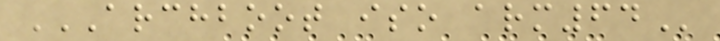ARCHBOOT ISO ARM64
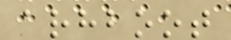arhboot
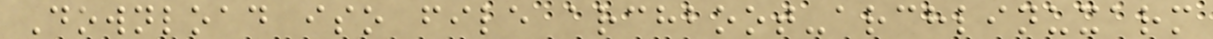Download iso file archboot-archlinuxarm
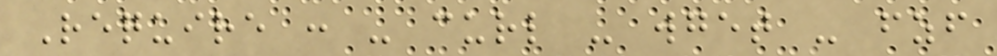Require : - curl - wget - fzf
